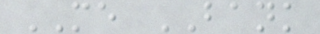ME BANK
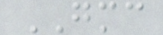GMC
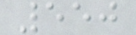550
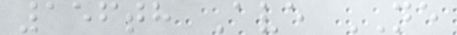156th Ave NE
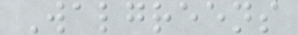Walgreens
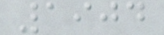1904
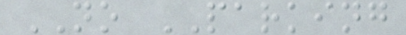NO PARKING
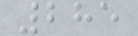285
